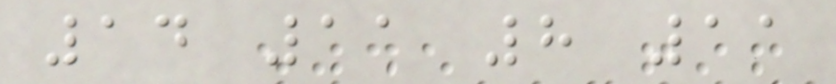14 11 8 11
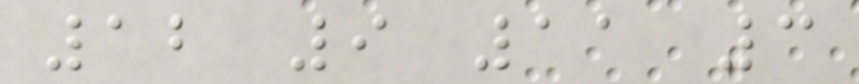12 9 11 3
